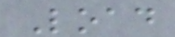Load
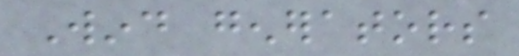Wind generators
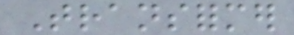Transformer
